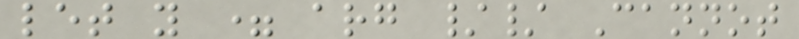let y = arg // Cannot
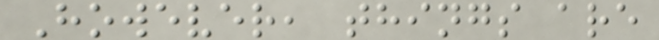However, things are
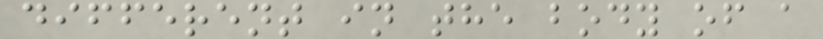different in the body of a
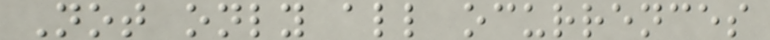Not only all ocurrences
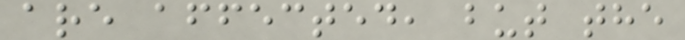are affected, but the
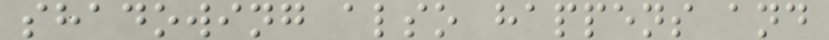shadowing also happens and
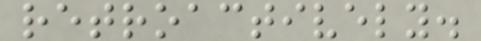retroactively.
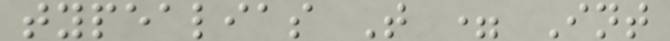typealias T = Int
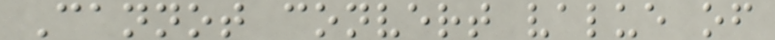Cannot convert value of
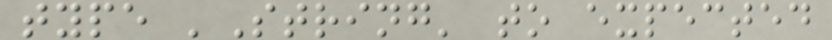type 'String' to expected
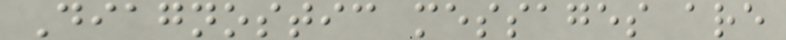Diagnostic messages are
